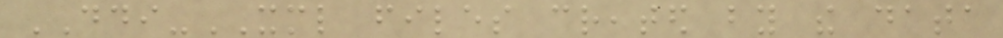DDI-XML files created by the data
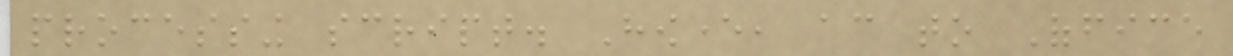processing script. However, according to Office
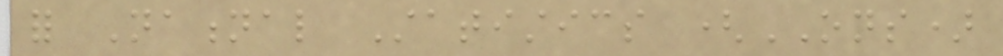for National Statistics (ONS)
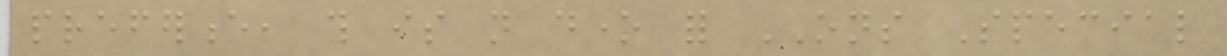preference, this is not done for ONS Special
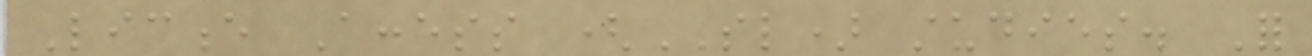Licence Access (SL) studies. For
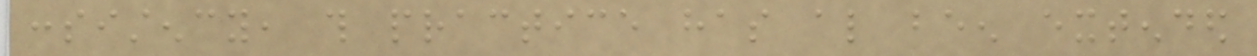consistency, this practice has also been extended
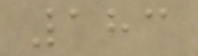183
